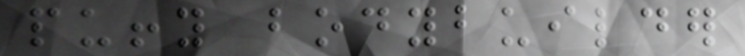puffy bodybuilder
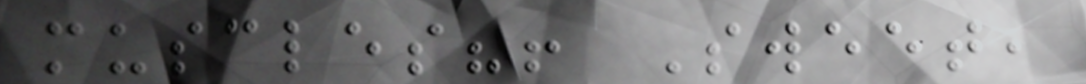muscles?! Sweet,
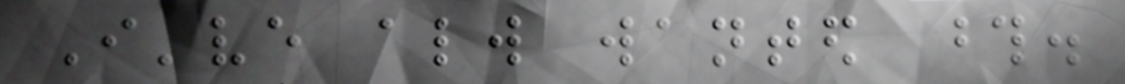I've always wanted those.
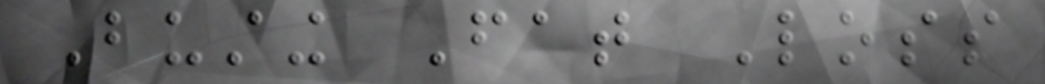Busting Fat Loss
